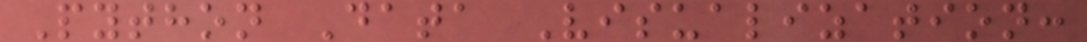Python Data Visualization:
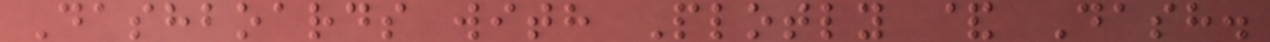Dashboards with Plotly & Dash.
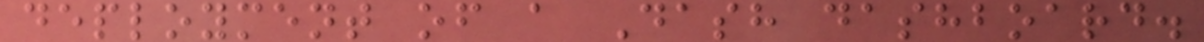deployment of a Dash dashboard.
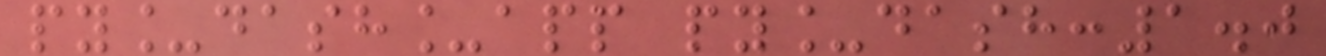py_dash_app py_dash:1.0
